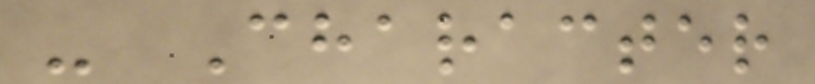- Character
